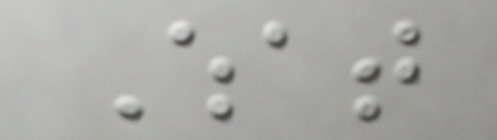What
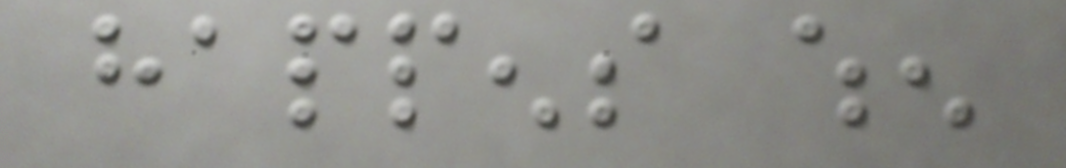happens when
